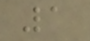1
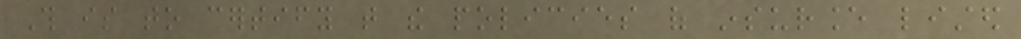This is to certify that the policies of insurance listed
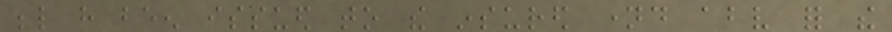below have been issued to the insured named above for the
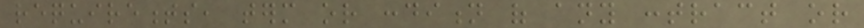requirements, term or condition of any contract or
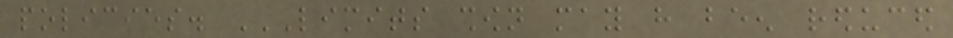policies. LIMITS SHOWN MAY HAVE BEEN REDUCED
